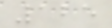125
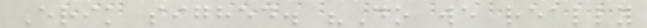Erik sighed. "Do we really
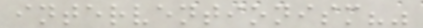interventionism?"
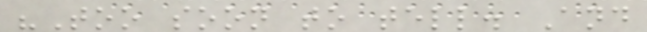"Too soon to tell. And
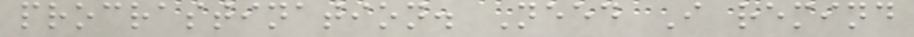procrastination. Need I remind
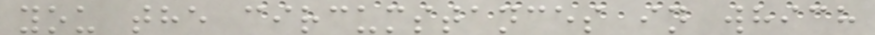you the circumstances in which
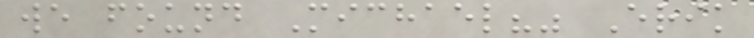we found Michael?" Erik
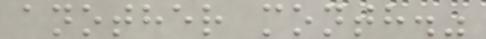another month."
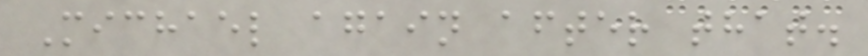Michael again after that.
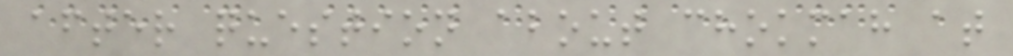after question about chokmah at
